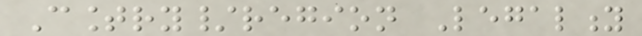Country/region Legality
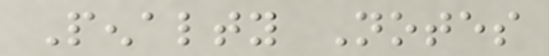Penalty Notes
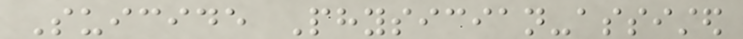Suicide Physician-assisted
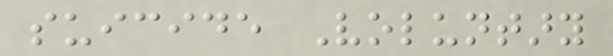suicide Voluntary
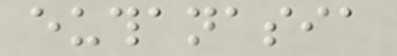euthanasia
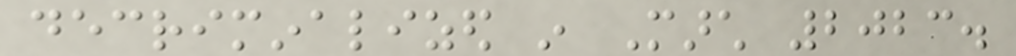decriminalized in March 2023.
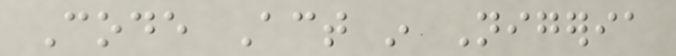Code Act in Nigeria
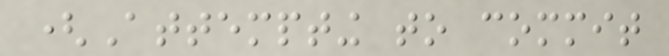(Attempting to commit
